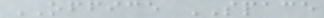OFFICE SPACE
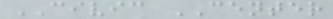CIVIC CENTER
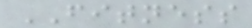FITNESS
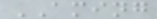AMING
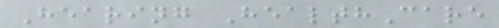Hearing HealthCare
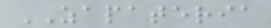ZAPATERIA
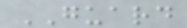GUARD
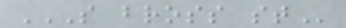S BROSS ST
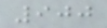900
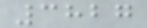3827
